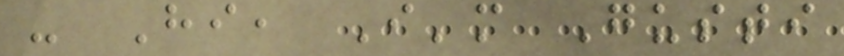- Hi, I'm Gusti
